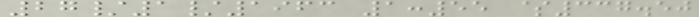27/1/1963 1:55 $337.50
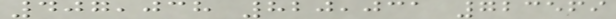407,038 820,031 723569
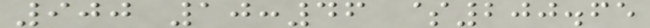900 10:46 $200.65
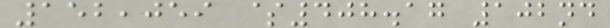152,059 $408.17 102nd
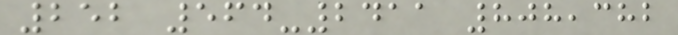252 564-2411 808,382
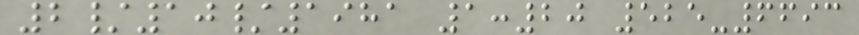2/10/1981 1:20 525-6693
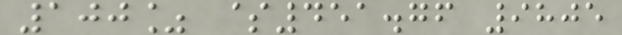100% $451.76 9805
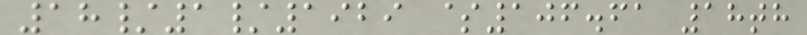18/1/1929 $106.61 18th
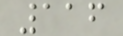116
